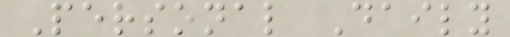Personal Daily
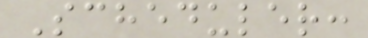Scheduler:
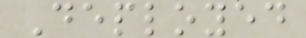Deployed
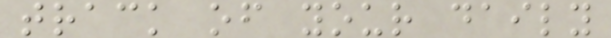track of your daily
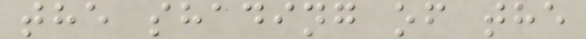the shading of the
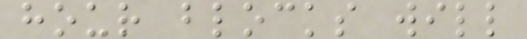hour blocks will
